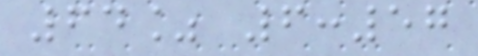64% 6:57
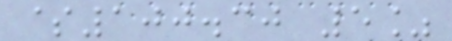$100.30 5%
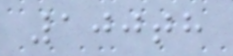100th
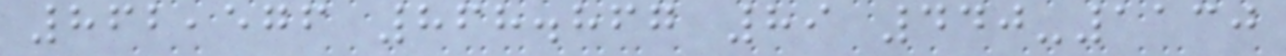862,576 868.867 89 440-1130
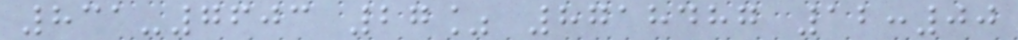831-7603 27% 8718487 12:00
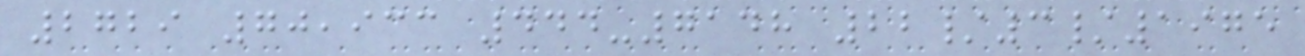2729 70,933 444-7148 22/3/1975
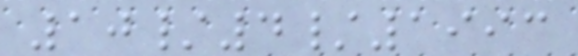10/4/1993
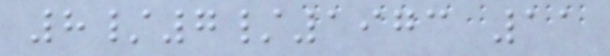8/7/1973 11
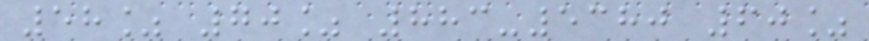58% 70% 883-5380 60%
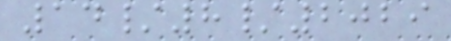14/8/2029
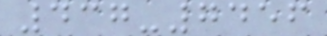437-7456
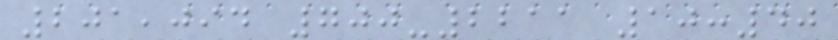201,094 700-2211 10:40
